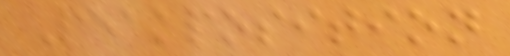Peakposition
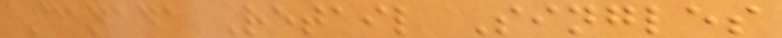Canada Retail Singles
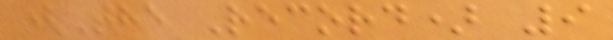(The Record) 9
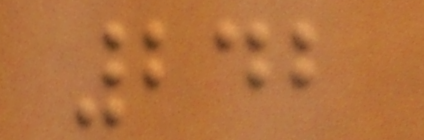242
